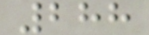288
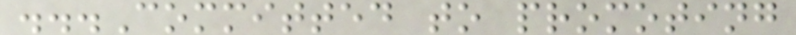...Committed to promoting
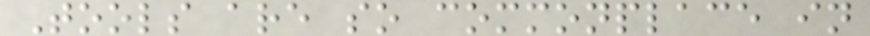Tools are so commonplace in
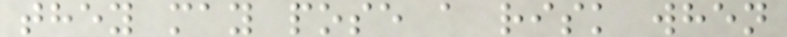they may pose a risk when
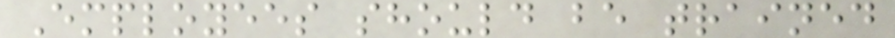Employees should be trained
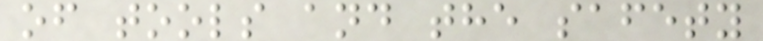of tools and the safety
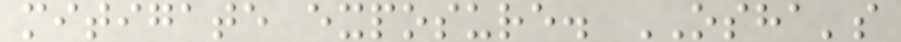mitigate exposure. OSHA's
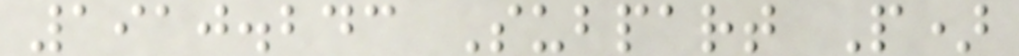1910.243 Subpart P)
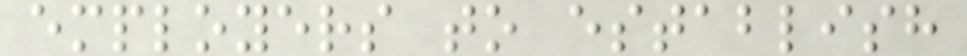employers to establish
